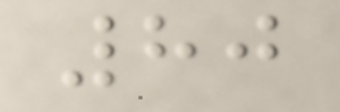80
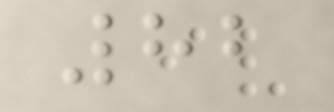82
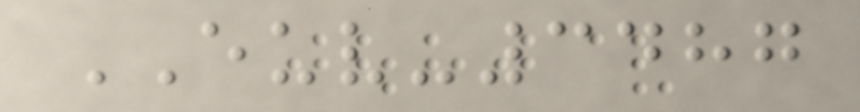EUV-3487
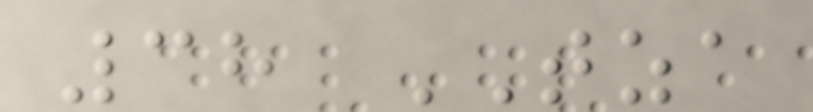38 TZA
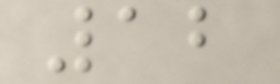12
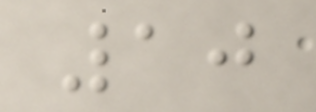10
